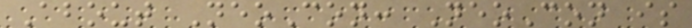About NeoCon: NeoCon is
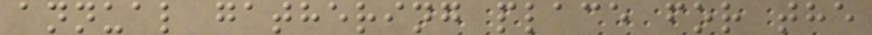annual gathering place for the
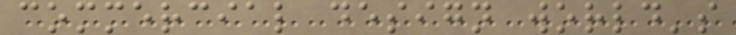commercial design world's
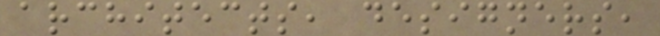architects, designers,
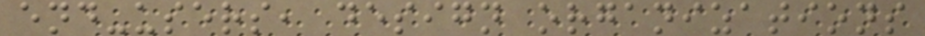end-users, design organizations
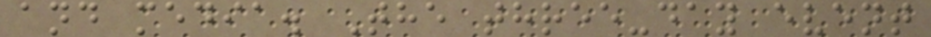and media. The three-day event
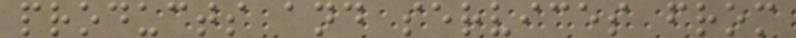products and services from
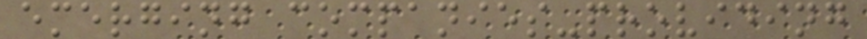emerging companies-providing
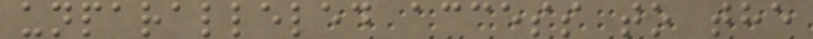unparalleled access to the
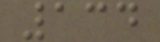134
